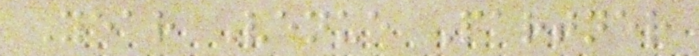Year Venue Partner
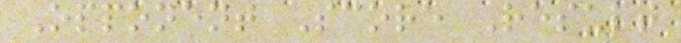Opponent Score Result
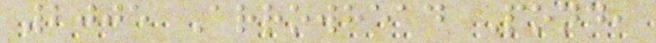2005 Arrowhead Pond,
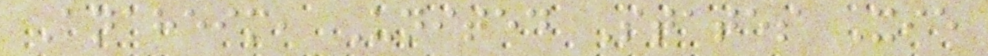Anaheim, United States Xie
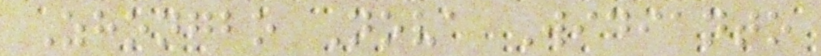Zhongbo Nova Widianto
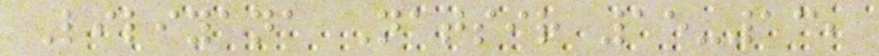Liliyana Natsir 15-13,
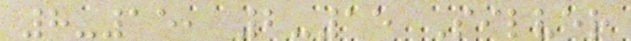8-15, 2-15 Silver
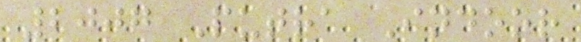2007 Putra Indoor
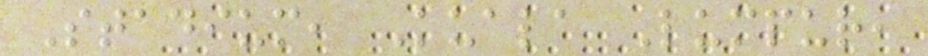Stadium, Kuala Lumpur,
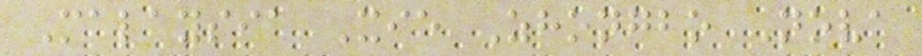Malaysia Xie Zhongbo Nova
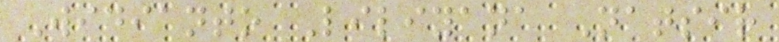Widianto Liliyana Natsir
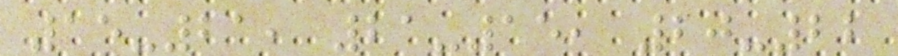15-21, 21-15, 20-22
